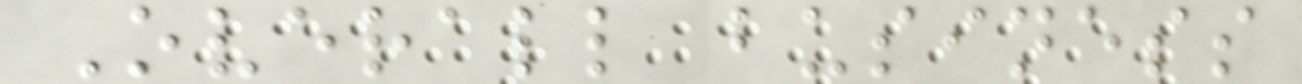Overall business
